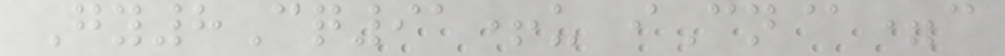Gy8Cq91+u iCn@=c
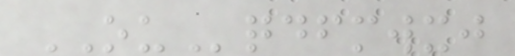OUqdfmwxj
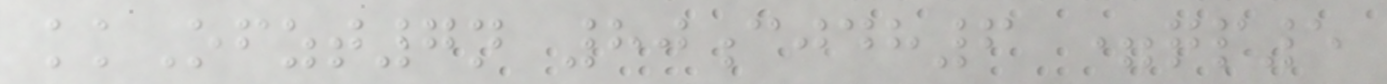kkOfzt7n 80cjdh6 =qp5
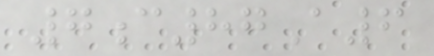7c87A6
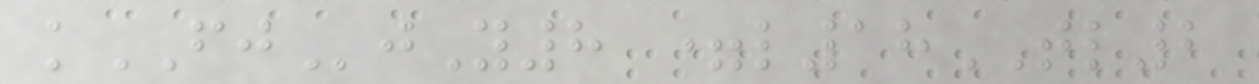kFJjY8 =l18TL2
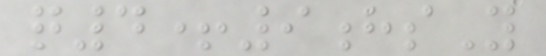q4+9hsY
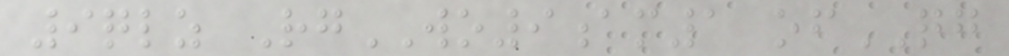9qlz RgWO9am1 ofQG
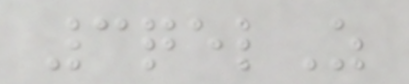3qelZ
